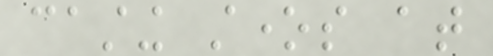casting stones at
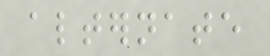alternate
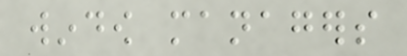window managers
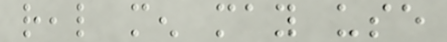real men may use
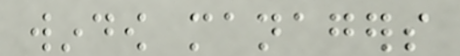window managers
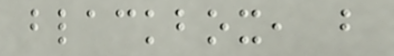blackbox, but
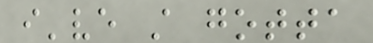i've still gotta
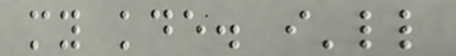my kde. i'll
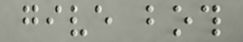give both
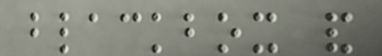blackbox and
